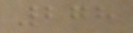278
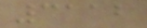3112
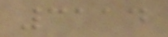3114
